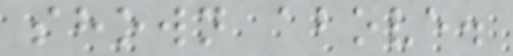shown above.
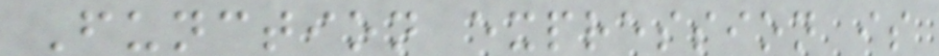Function expression is
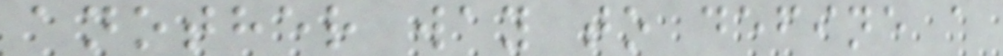another way to define a
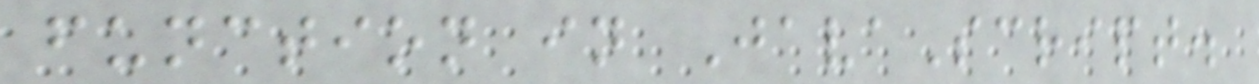function in JavaScript.
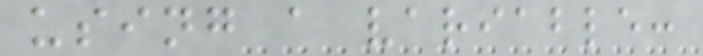using a variable:
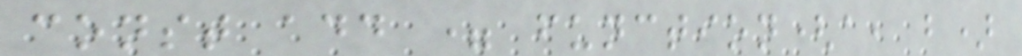const add = function(a, b)
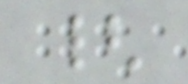{
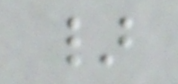}
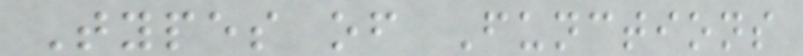Types of Functions
